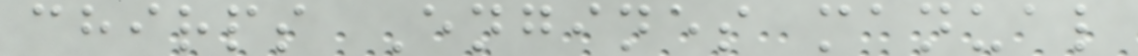chirps Engines manual
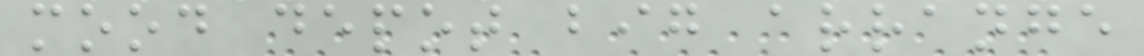mood depot big arrange
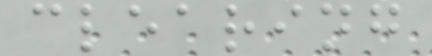clearing
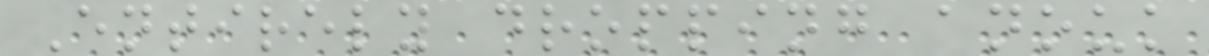Entirely dropping anouk
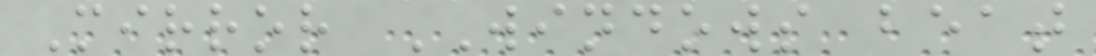Mirror WINDOWS beat
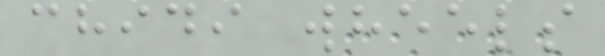chidi wheels
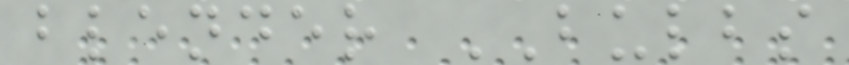blender BULBS
